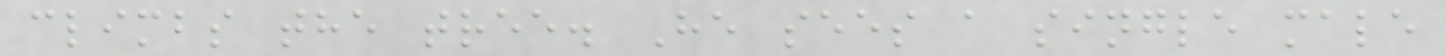climbs the tree. He sees a single male
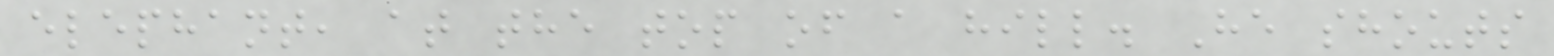elephant, at the top of a hill. He shouts
